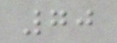70
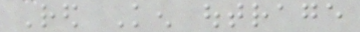Red Ken outrage
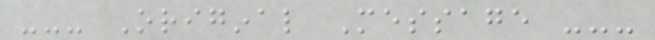--- Original Message ---
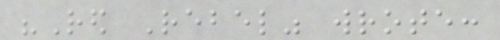"Red Rebel" wrote:
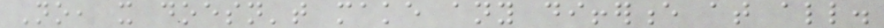No, it doesn't make any difference at all.
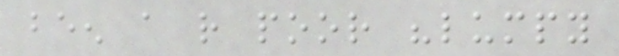been a rather poor "lumpy
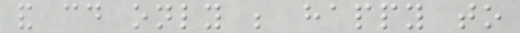and could only be happy to
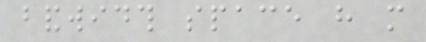bandwidth space have more
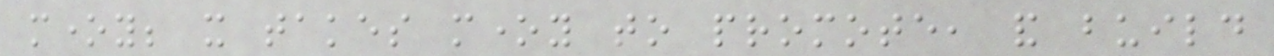money; it takes money to promote, and build
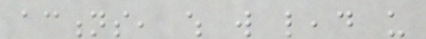actions, which will lead us
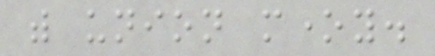with union money.
